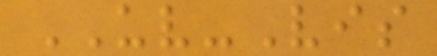UV-Vis
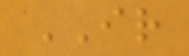IR
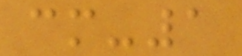cm-1
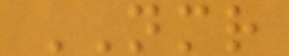NMR
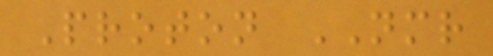Proton NMR
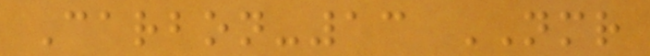Carbon-13 NMR
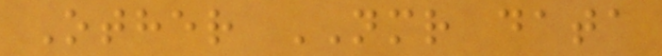Other NMR data
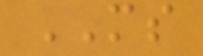MS
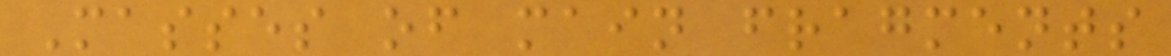Masses of main fragments
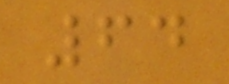64
